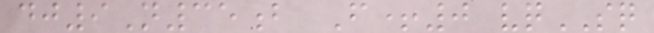dj9N35b F+0 vqSQ
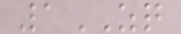1ZQ
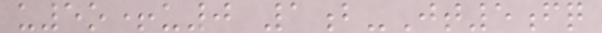u5o+u0 1b-Jt5fq
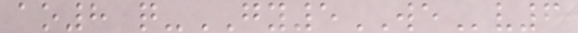ao8 q-GY5WEv6
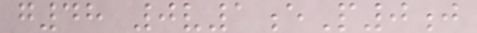g48 0v1eP0j
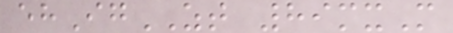ehIgZT 89mxM
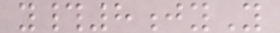y#8jyY
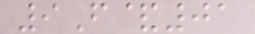9F&01
